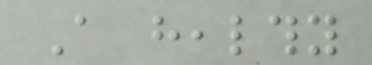A healthy
